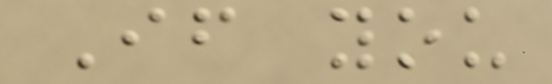If you
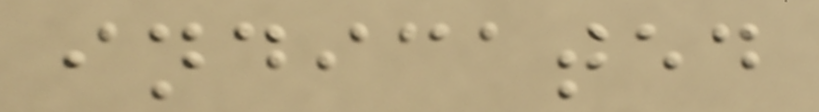indicated
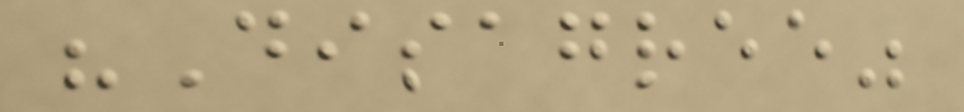"Disagree"
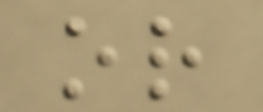or
